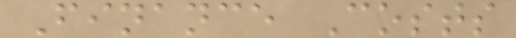Finance Costs
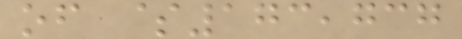of $173,737
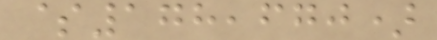$178,670)
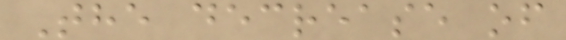The decrease of
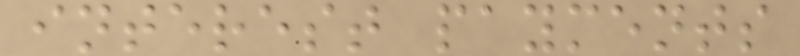interest payments
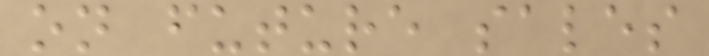on future sales
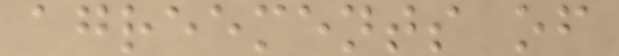agreements of
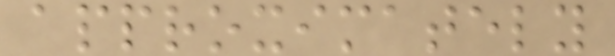approximately
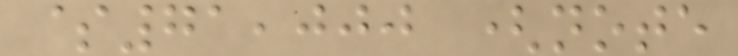$71,000 (note
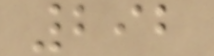292
